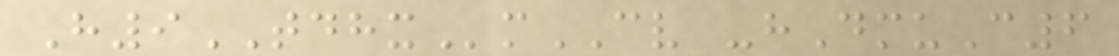H9TDHXmCV -hDmuC6
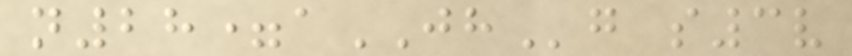n28=aJHg s3v
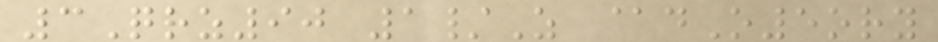3Qrz90 1/Z @dO5ory
